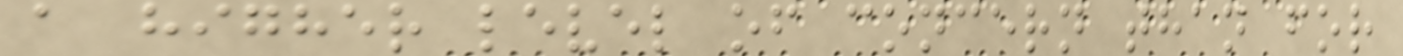a higher level of concern than for
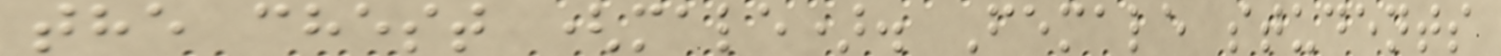the chest (male). Female students
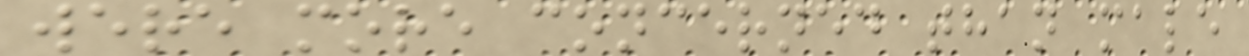were more concerned than male
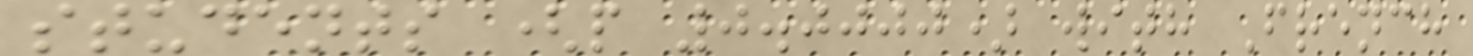students (p 0.0000) with French
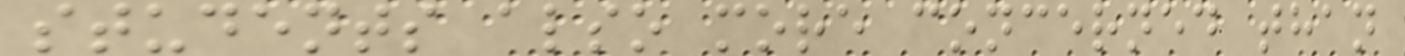students also more concerned than
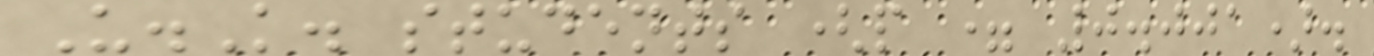U.K. students (p = 0.001).
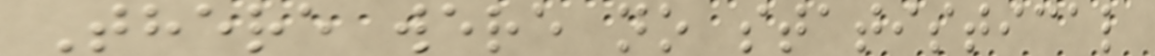There were no statistical
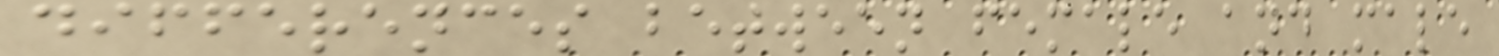differences between female and male
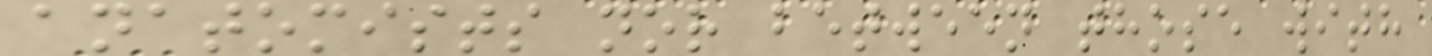anatomists nor between those with
